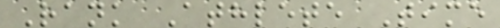Rank Athlete Time
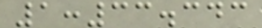1:33.343
